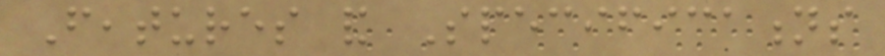Features and Specifications
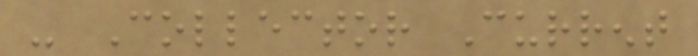- Collector Current
